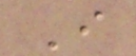I
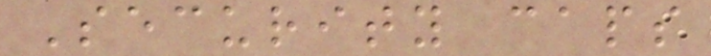Security caps
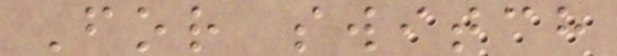For switch
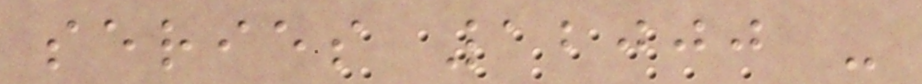series 12000 -
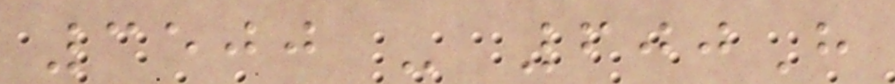3500 - 600H
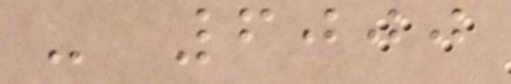- 6000
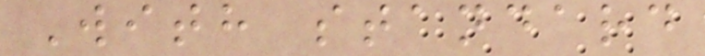With standard
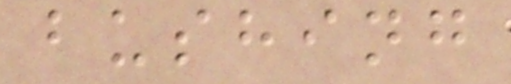bushing
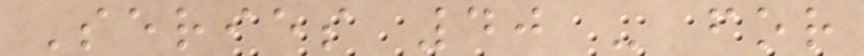Series 40 - for
